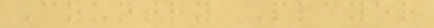Country Player
